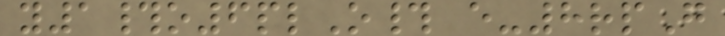y1#o6plO# e-8rpG
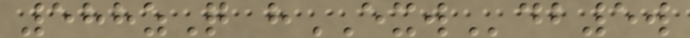588zQ hEXWdb5w
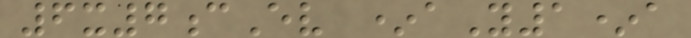6x7cEv *aY1*a
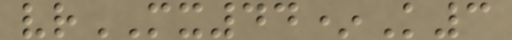vrMX44*K3
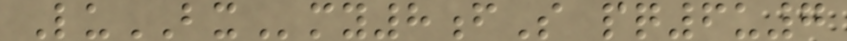LuBXmy8fS pq6u7
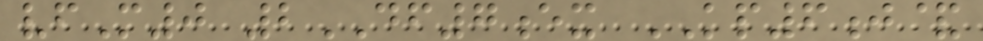vfM0 2DF7ex KP6j&
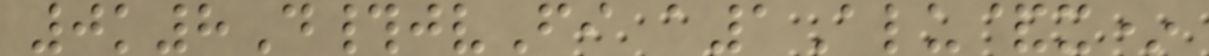0k8D#jvFi a1Alu&x*
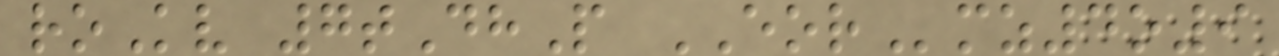roKv 7tDhP EORmz4o9
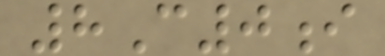8C0i
